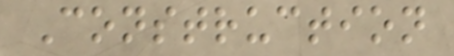Construction
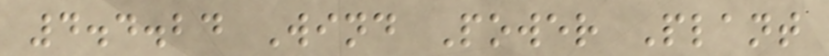4.4.24 Wind Power Plant
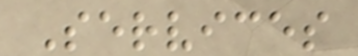Services
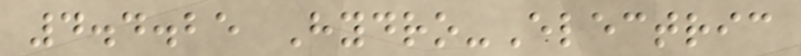4.4.25 Hydro-Electric
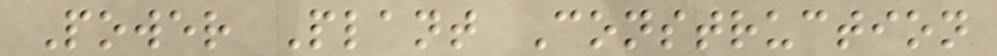Power Plant Construction
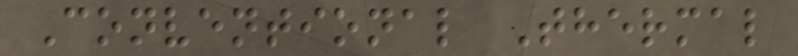Conventional Thermal
